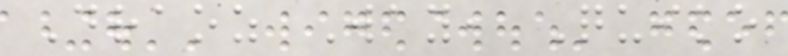Draoz Way, Quiko
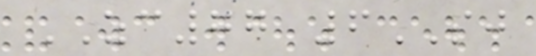ZC77 6SJ
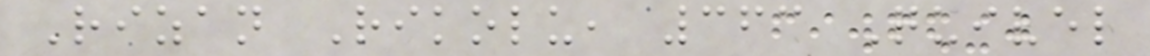Rizan Rikolu, 363 Quivel
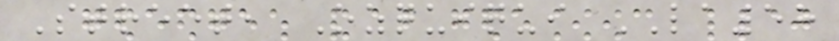Street, Ozquiqui LA58
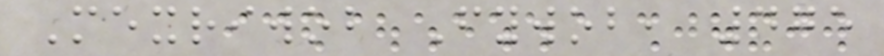Mexriwob Fywob, 475
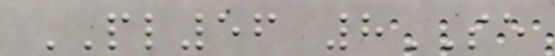PL56 8SE
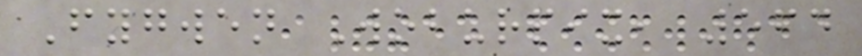Fygwen Woburpix, 564
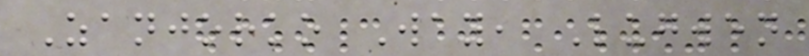Zanjorko Way, Lugwen
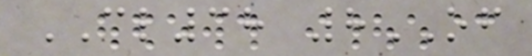CL38 8OF
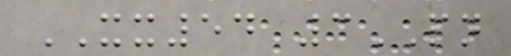XX54 3PN
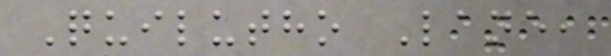Quilutho Lane,
